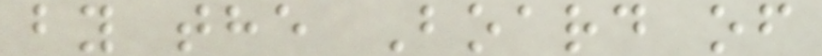by the Board of
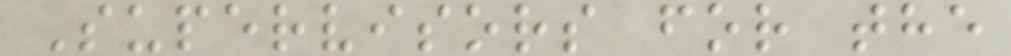Supervisors for the
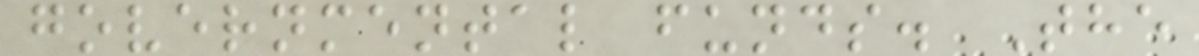governmental funds. The
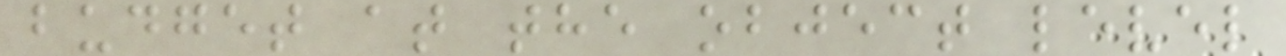budget at the object level
